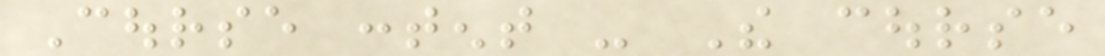Course content - The course
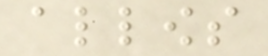allows
